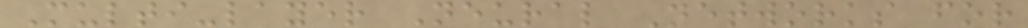Multi-layer Neural Networks for
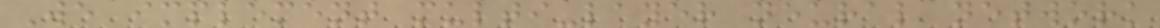We implement multi-layer neural network
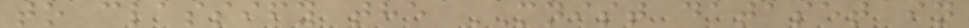to classify the MNIST dataset in
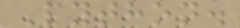Python.
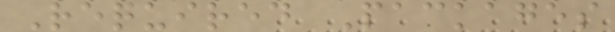Required Packages
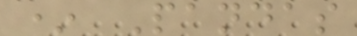* Pandas
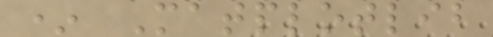* Matplotlib
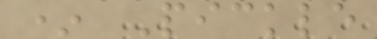* Pickle
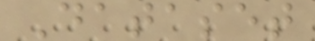Dataset
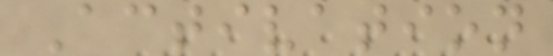Activation
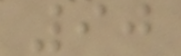90
